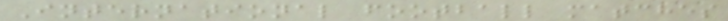International football matches
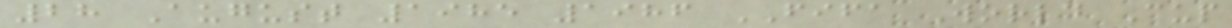28 August 1985 1986 FIFA World Cup
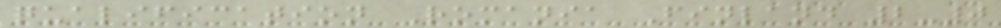qualification Romania Finland 2-0
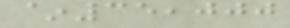~35,000
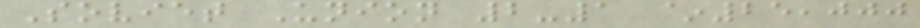Soviet Union 2-1 ~25,000
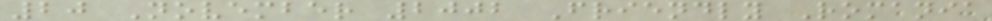20 November 2002 Friendly Romania
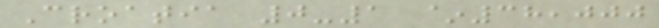Croatia 0-1 ~38,000
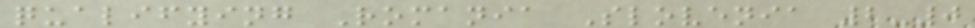qualifying Romania Slovenia 2-0
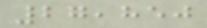27,850
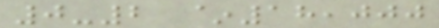0-2 ~18,000
